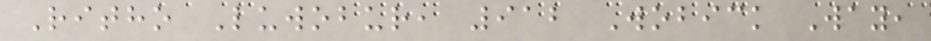Ritho Luwobur, 912 Wobick Way,
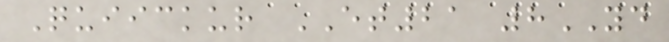Quiickur ET21 8YD
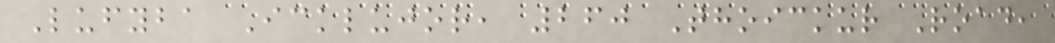Lufyba Icklujor, 260 Thoickur Road,
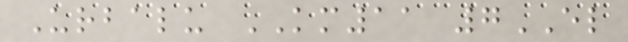Urbalu KM11 7EL
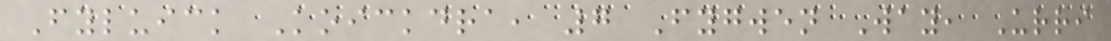Fyluick Koickdra, 7 Fygwen Way, Urri
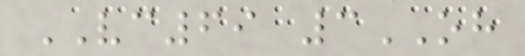VC69 3OH
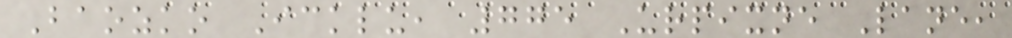Baozko Icklu, 775 Urpixne Lane,
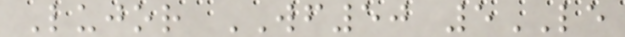Lujor WF50 5LE
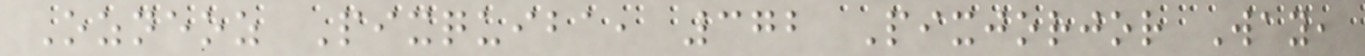Ozneoz Pixquiba, 372 Pixjorjor Way,
